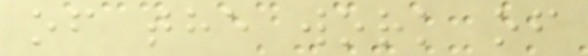of the work of
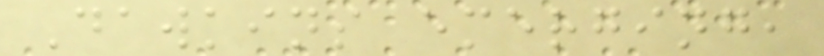Dawkins emerging,
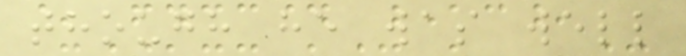though he was well
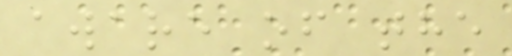aware of the
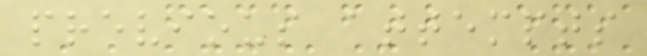previous attempts
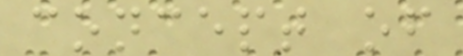concept of
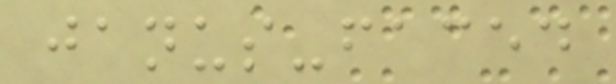janus-faced
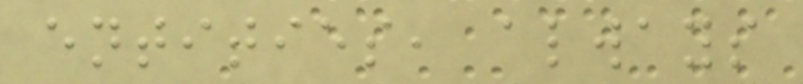entities, always
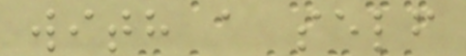with a self
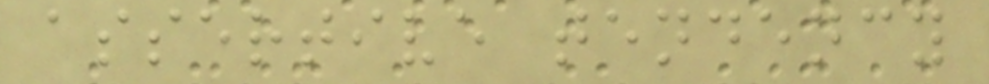assertive tendency
